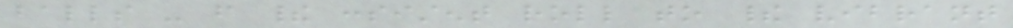balls - from their consistent roll to their vibrant
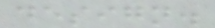design.
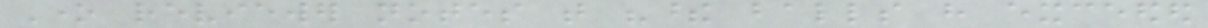One reviewer notes that "these balls have exceeded
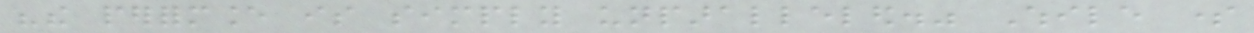"the performance is simply unparalleled." While some
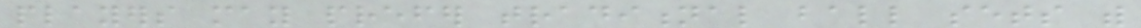players may prefer traditional ball sets with
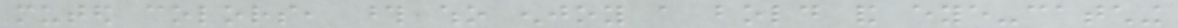muted colors, those who enjoy a bold and eye-catching
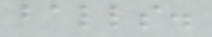balls.
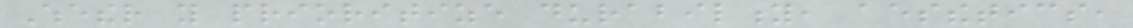Whether you prioritize durability, aesthetics,
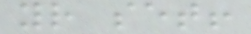your set!
